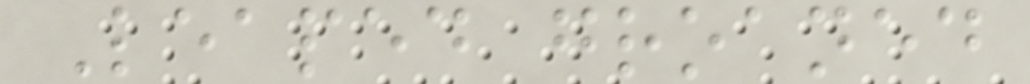Leaped groaned
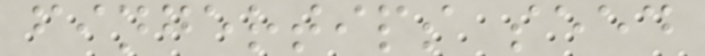fingertips seed
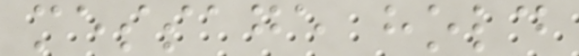message hold
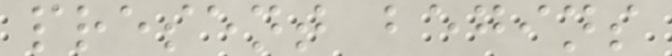present begins
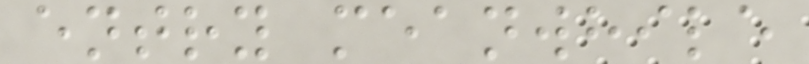entry meanwhile
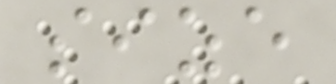size
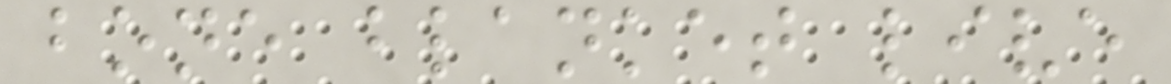bone blanket live
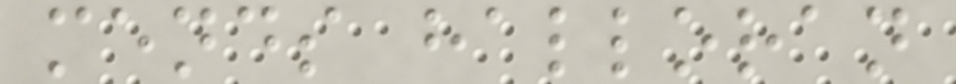mends halloran
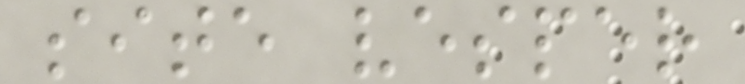site vesper
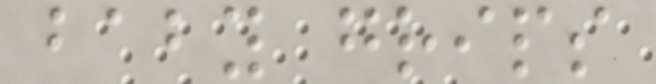baby grips
